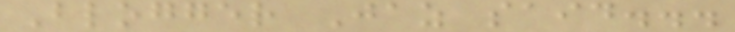Blogger Jaz said...
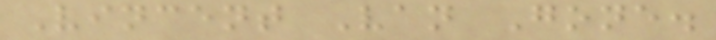Vincent Van Gone.
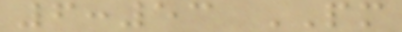6:53 PM
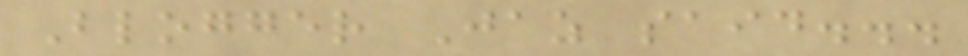Blogger Jaz said...
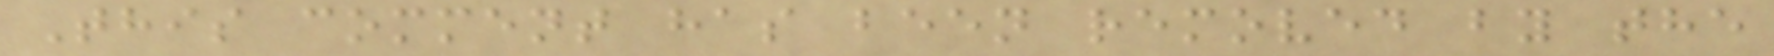This comment has been removed by the
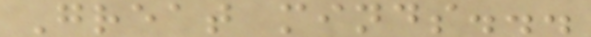Great minds...
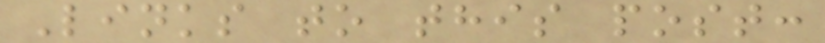Links to this post:
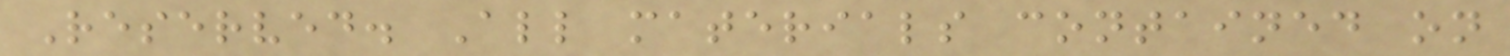Reserved. All materials contained on
